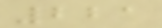221
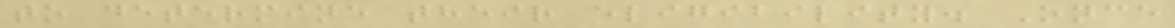to determine their eligibility. Once
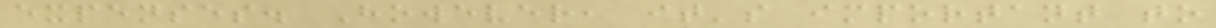expenses. However, it's important to
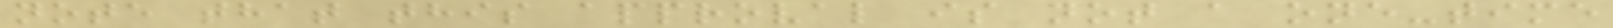note that this approval is not a one-time
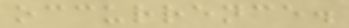occurrence.
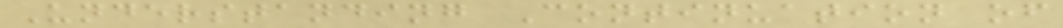Understanding Continuation of
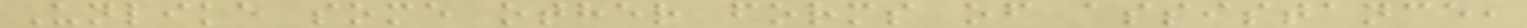Unlike some other forms of assistance,
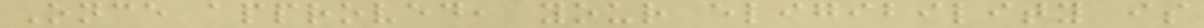Once approved, your eligibility is
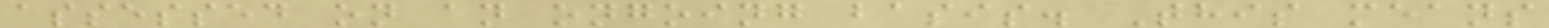assessed on an ongoing basis. This means
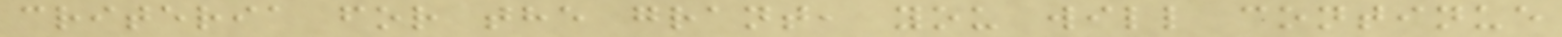criteria for the grant, you will continue
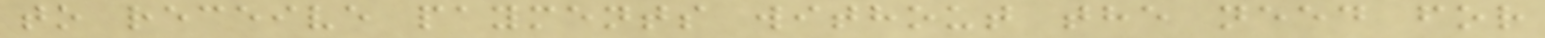to receive payments without the need for
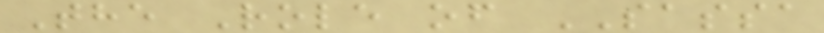The Role of SASSA
